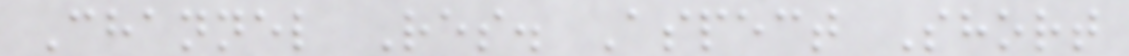Channel Res. Aspect Short
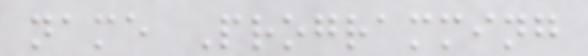name Programming
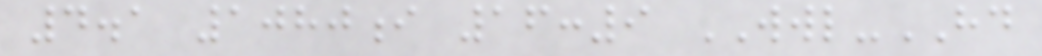4.1 1080i 16:9 WWL-HD
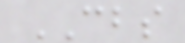CBS
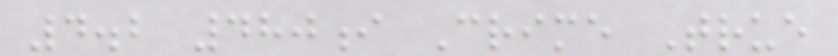4.2 480i Crime True
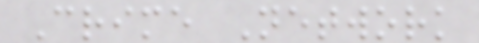Crime Network
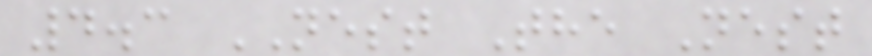4.3 NEST The Nest
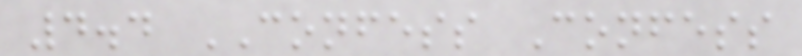4.4 CONFESS Confess
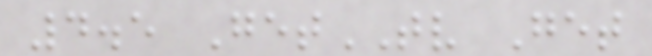4.5 GetTV Get
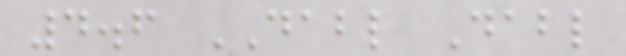4.6 DABL Dabl
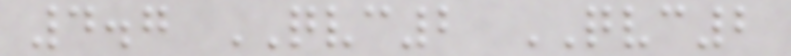4.7 QVC2 QVC2
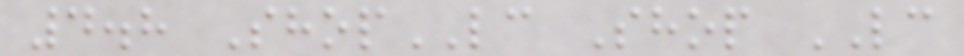4.8 ShopLC Shop LC
